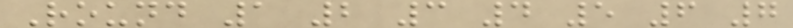Round 1 2 3 4 5 6 7
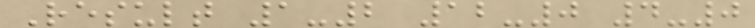Result 1-2 12-0 4-0
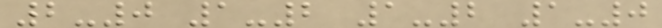2-0 1-2 1-2 1-0
